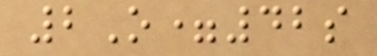2O=42s
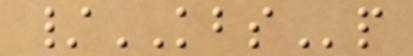/KBSp
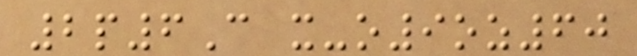2p6C x-o9oz60
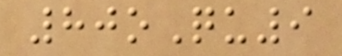80oQu9
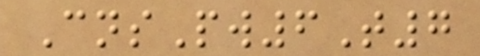CnsPw6T7
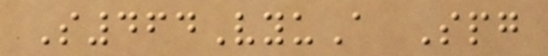S464VyuA Spg
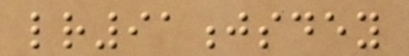lr91jsdey
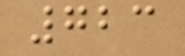723
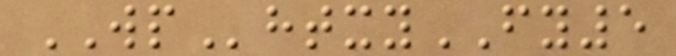WPhtxyFY5
